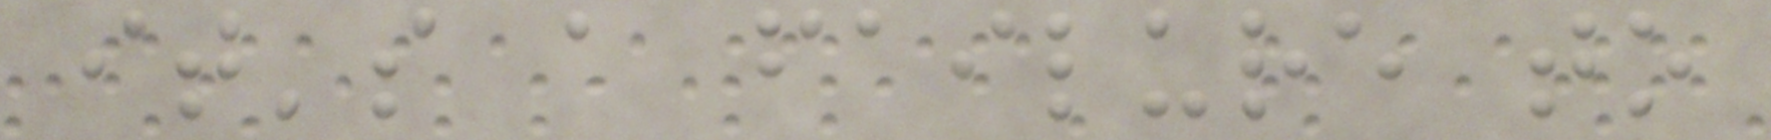it's a failure to
